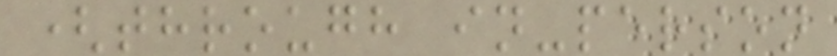(through in-person
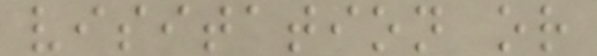visitation or
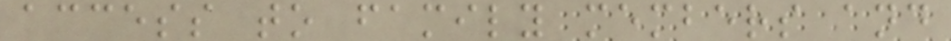access to family members and
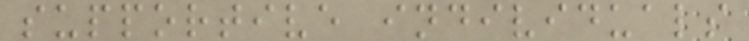supportive individuals
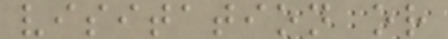visitation or
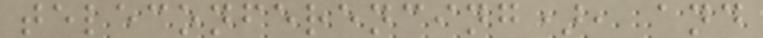teleconferencing), and
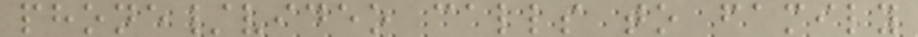phone/video calls to family
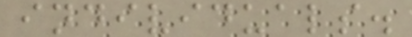individuals.
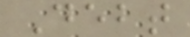Debt
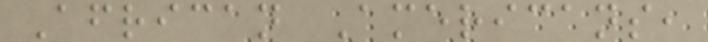African Americans,
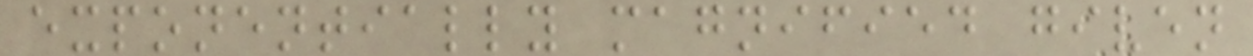exponentially magnified given
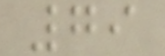79
